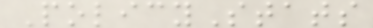PolicyStats
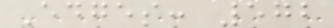Edges: 572
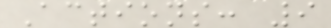Actions: 9
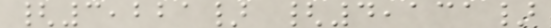{3,221} {4,131}
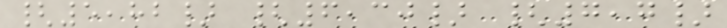{5,82} {6,30} {7,7}
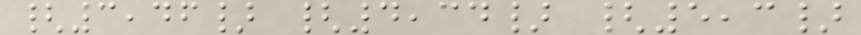{3,46} {4,34} {5,3}
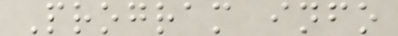Program info
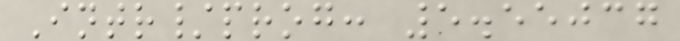Intr/prog: 5.55037
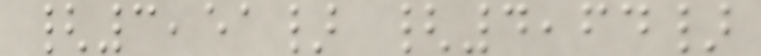{3,51} {4,64}
